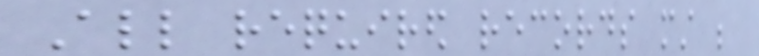All required records must be
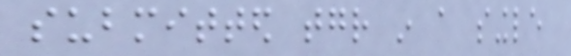submitted together in a single
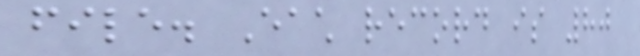file. Each record is 80
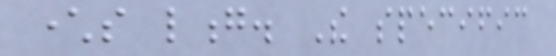characters long. The specific
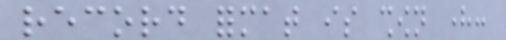record format is shown here:
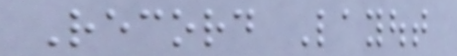Record Layout
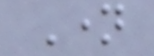Name
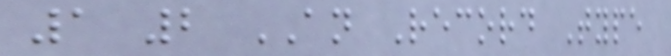1 2 AN Record Type
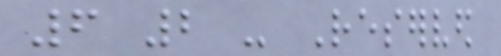6 2 - Reserved
